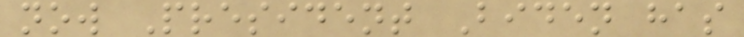now President Biden has
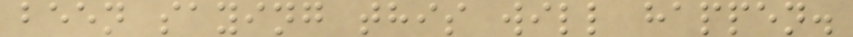been saying this will happen.
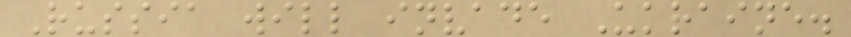Russia will invade Ukraine.
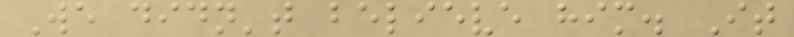We didn't believe him. It
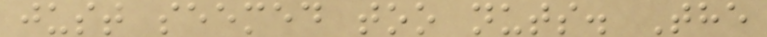just seemed too nuts. The
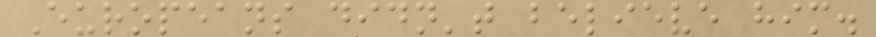Europeans didn't believe him.
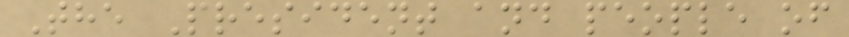The President and people of
